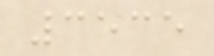3535
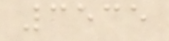3535
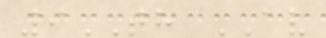9TH AV
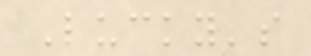Lucky's
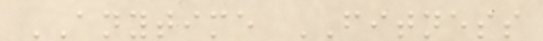ANYTIME FITNESS
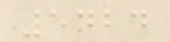5424
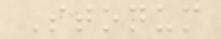Stonum
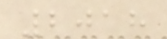2018
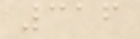316
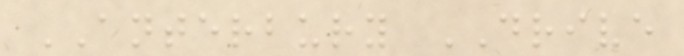ANTERBURY DRIVE
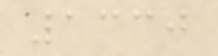1330
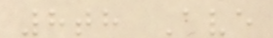8th Ave
